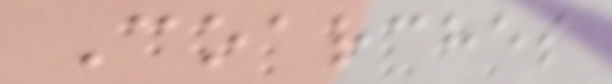Coarches
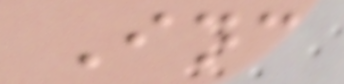Inc
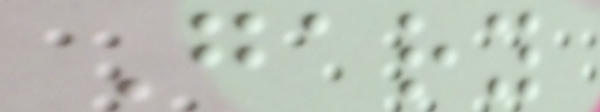Gary
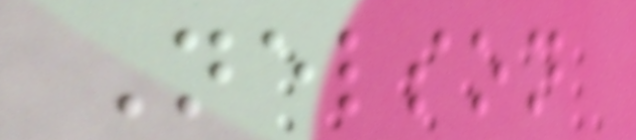Nelson
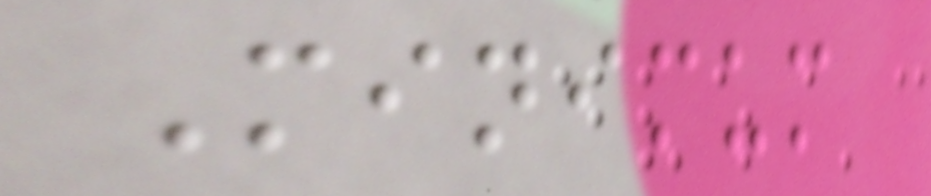Minimum
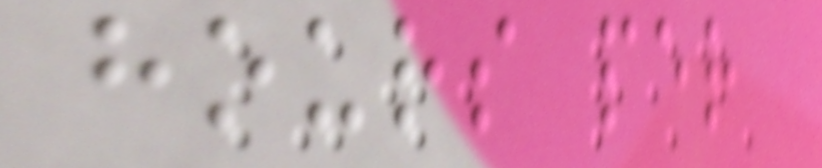hours per
